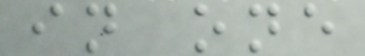in one
